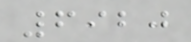6920
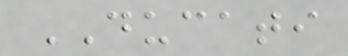DUCATI
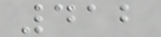412
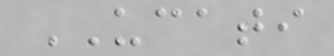UCATI
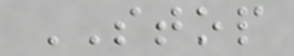STOP
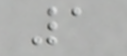1
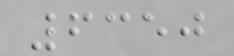6350
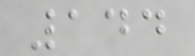144
